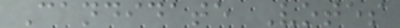Candidate Votes
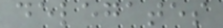delegates
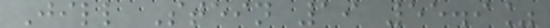Jill Stein 19 55.9%
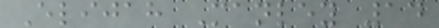Elijah Manley 14
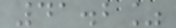41.2%
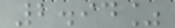2.94%
